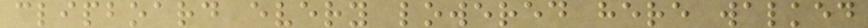clipboard every lowered here walked
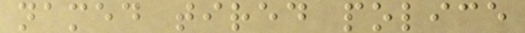named tired police
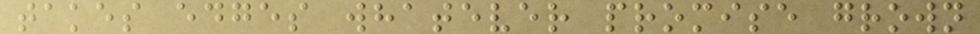takes edges whatever promise grown
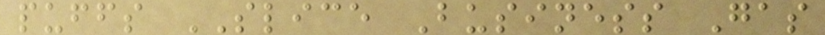puffs SLICE Business Gas
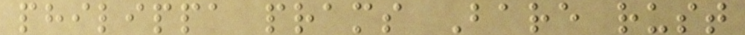philippa prams Bare rust
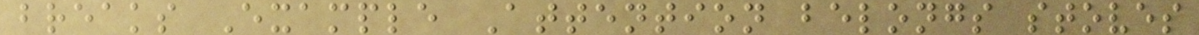breaks Example Attention belongs stoves
